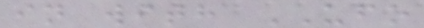in with UFO
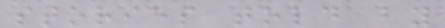stories told by
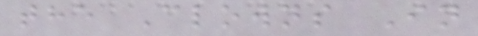the Clowns In
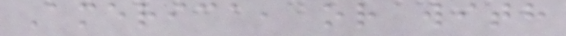America, or with
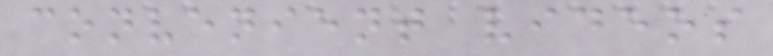convenient videos
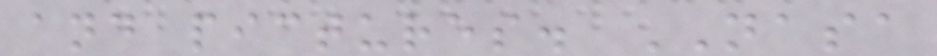and pictures. NASA
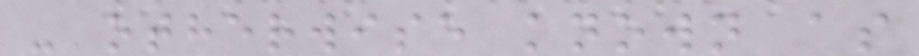- otherwise known as
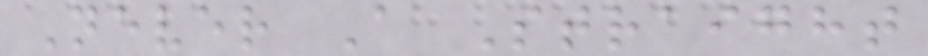Never A Straight
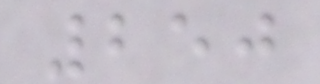250
